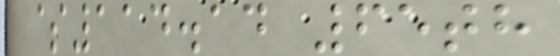$114.14 65th
